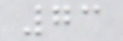73
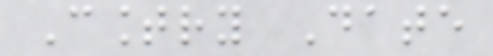Country Date
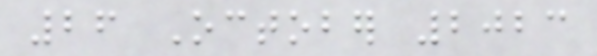26 October 2023
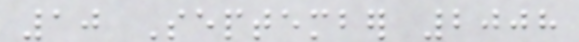10 September 2008
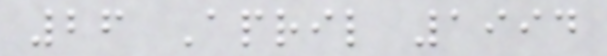26 April 1994
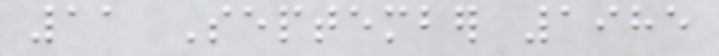11 September 1985
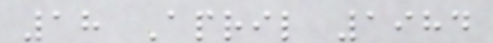18 April 1984
